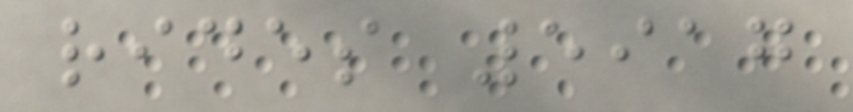rides 5917
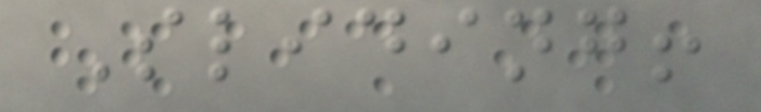Sliding!
